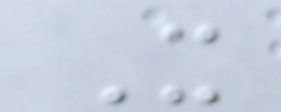X
